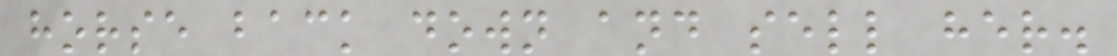horse back down and sell her.
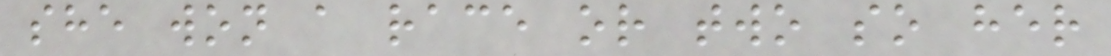she won a race or two so her
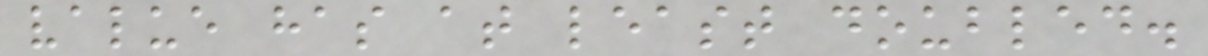value has at least doubled.
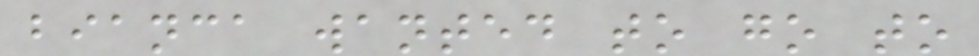bianca wanted to go to
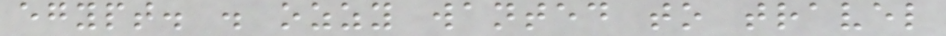egypt. . ozzy wanted to travel
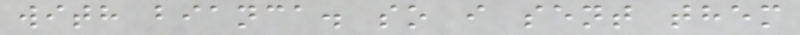with bianca. so i sent them
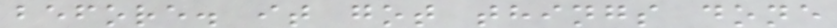before. it got things done
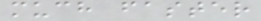much faster
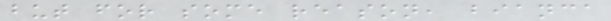but for some reason, bianca
